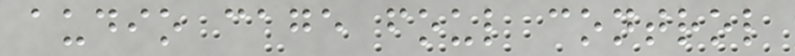audio cage foul control
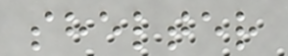shelter
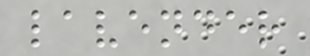lavender
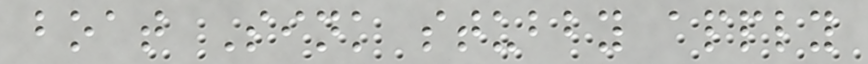boat Sink stubby apply
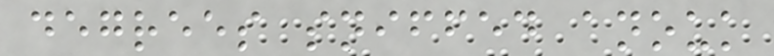degrees sniffed anouk
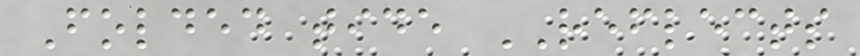Folded tide REFLECTS
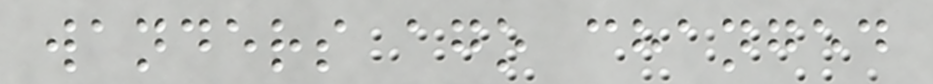wanders ago changed
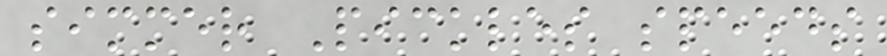simmer Pickles speeds
